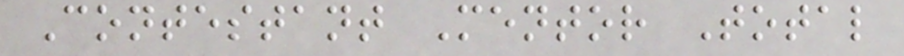Contestant Mentor Total
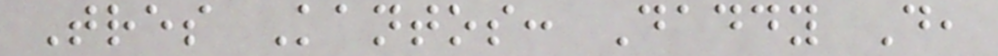Tres Kantos: Daddy D,
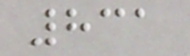831
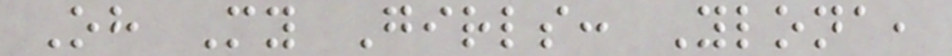Oh My Girls: Ylona,
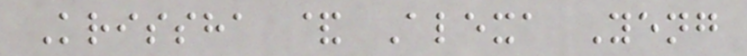Krissha & Alexa Yeng
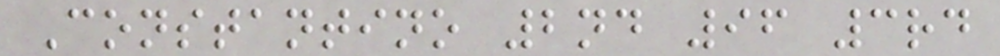Constantino 2nd 96 3rd
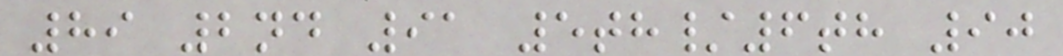89 2nd 91 5th/6th 90
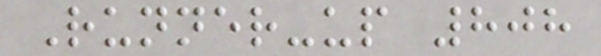Runner-up 808
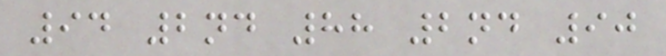94 2nd 88 2nd 90
